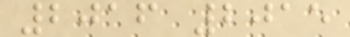2016 2015
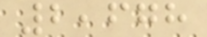2,678
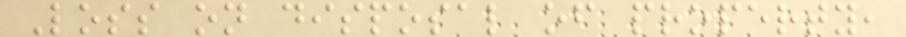Loss on disposal of property,
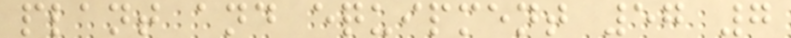plant and equipment 57 7
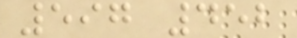597 452
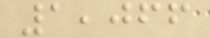1,066
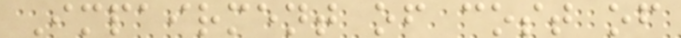Impairment of cost of
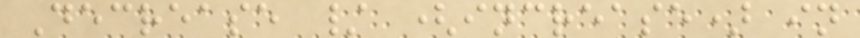Decrease / (increase) in
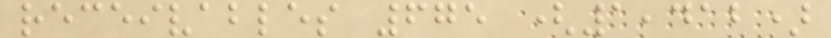receivables 675 (1,412)
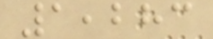1,283
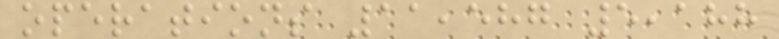operations 11,587 5,188
